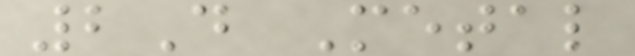2D Metal
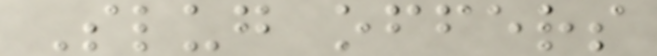Slug offers
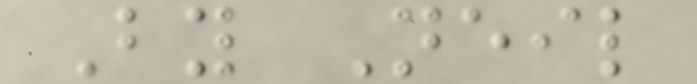By Neil
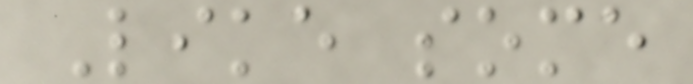Like some
